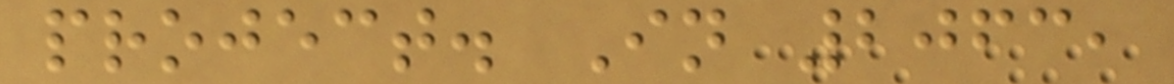project. In 2063,
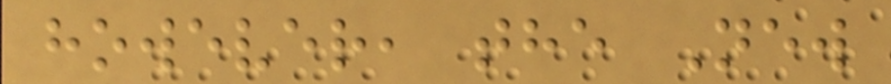however, the New
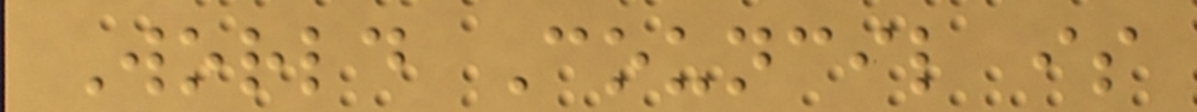World Council is
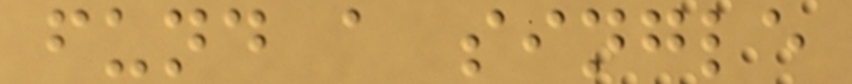fund a single
